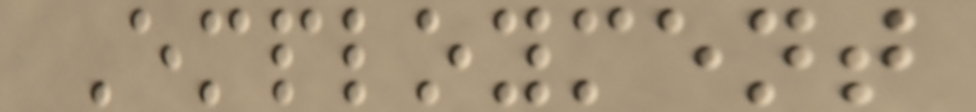Employment
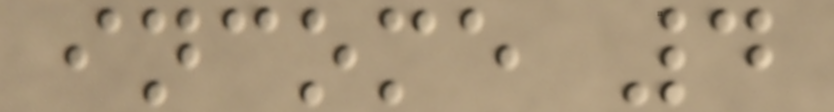income 4
